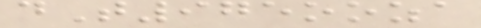dT975ooza
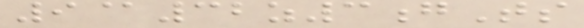9@32z3gTs
